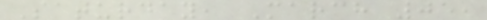Saturday, March 05,
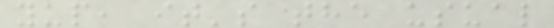yup, it's the usual
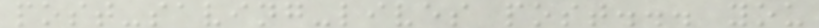post-saving-lives post... you
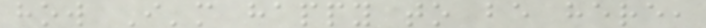how I'm happy to be here,
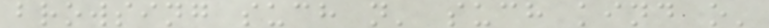browsing such n' such kind o'
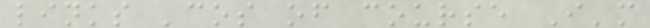links 'cos of course I'm
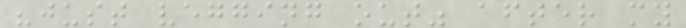"just vegging out" after my
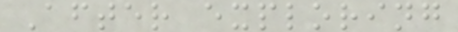After exploring
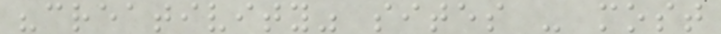"creativity" sites - most
